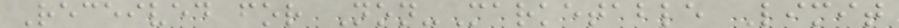Received for Non-Marketable Limit
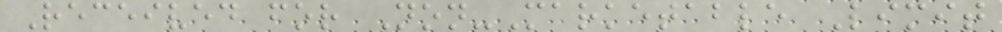Received for Non-Marketable Limit
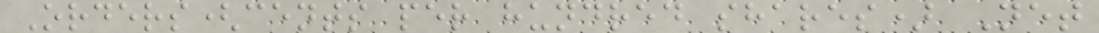Orders(cents per hundred shares) Net
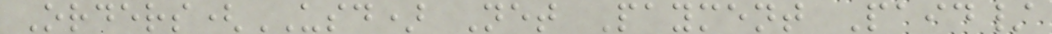Orders(USD) Net Payment Paid/
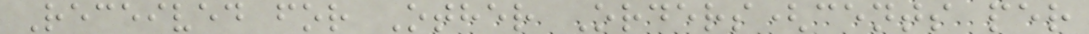Received for Other Orders(cents per
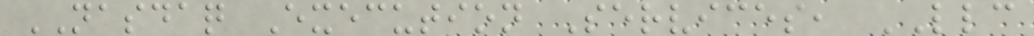NASDAQ Execution Services, LLC
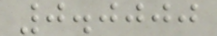0.0000
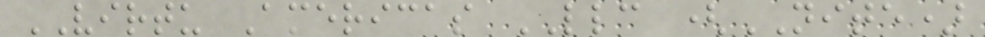VIRTU Americas LLC (NITE)
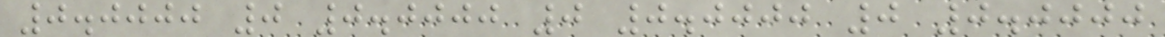0.0000 0 0.0000 0 0.0000 0 0.0000
